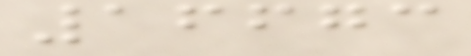16673
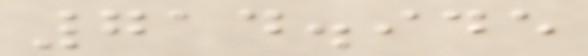714.945
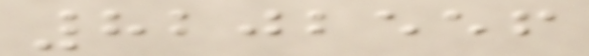8202556
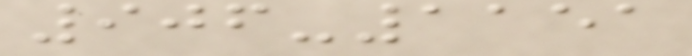906-1151
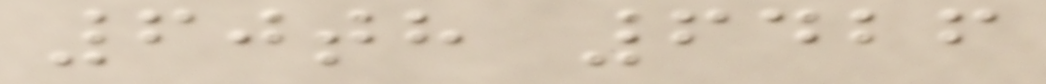60th 6426
